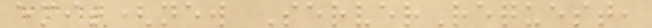emit(new ServerRequest,
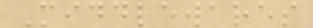Middlewares
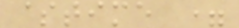$time =
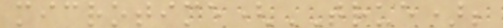microtime(TRUE);
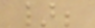};
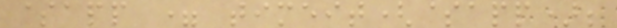$app = timeit($app);
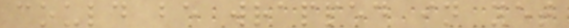could be wrapped in yet
